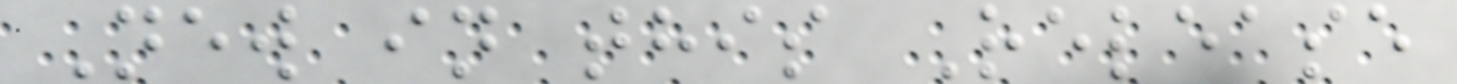New in this Release
